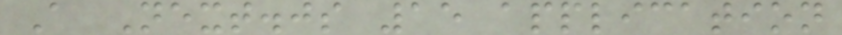A Next.js 15 application
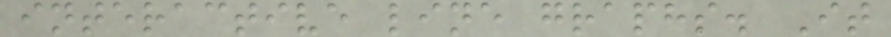interactive line graphs. It
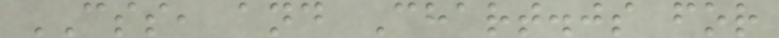CSS, and Chart.js for
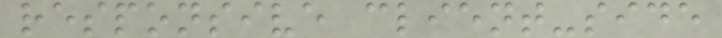responsive client-side
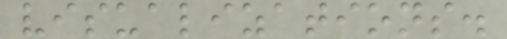visualizations.
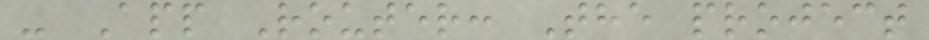- App Router: The project
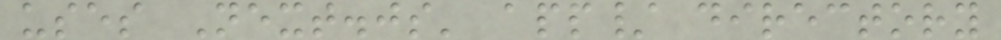uses Next.js' app/ directory
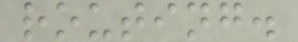routing.
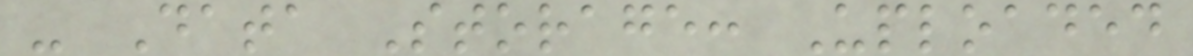- Data Storage: Uploaded
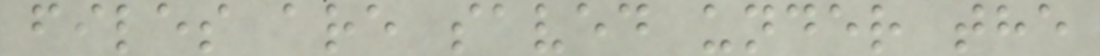files are saved under the
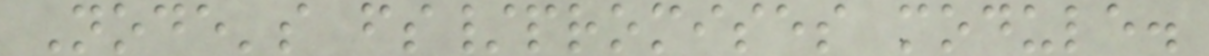Node's fs/promises module.
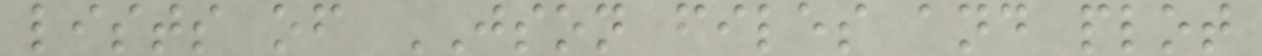lists of JSON files and plot
